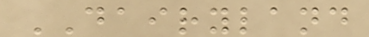DAIRYLAND
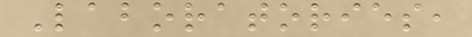Laboratories,
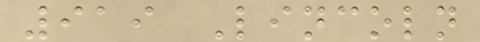919 Lincoln
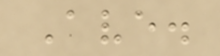Ave.
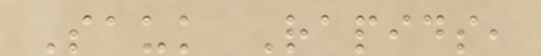Sauk Rapids,
